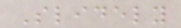Slidely
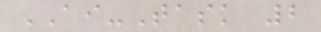AI-Task 2
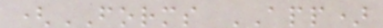(FORMS APP)
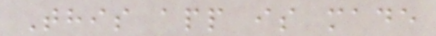This app is made
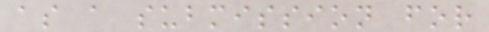as a submission for
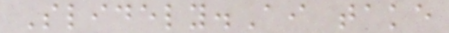Slidely.Ai take
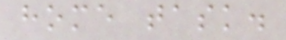home task.
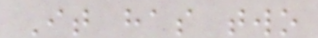It has two
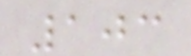103
